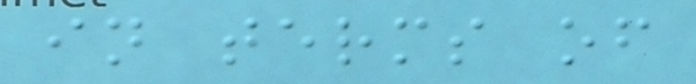in terms of
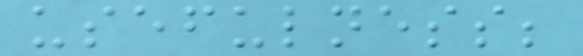usefulness;
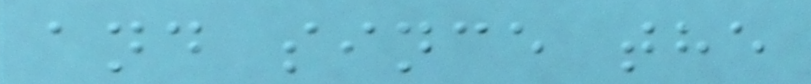and since the
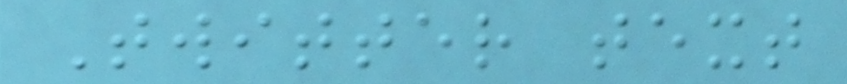Twitter text
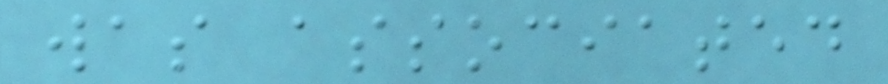was associated
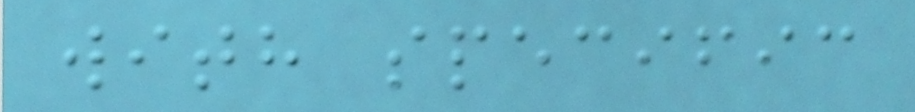with specific
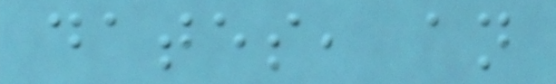dates, an
